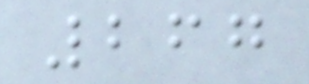267
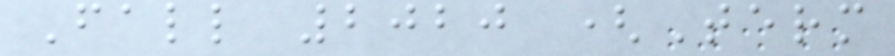Fall 2020 (Term
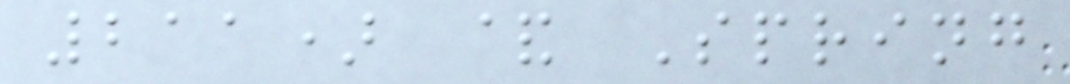211) & Spring
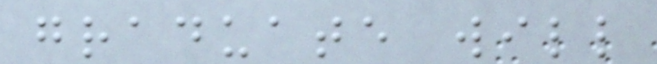graduate will
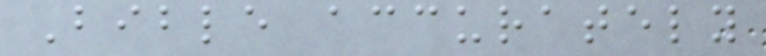Bible accurately
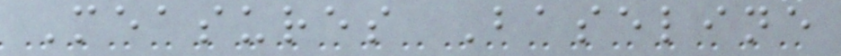Measures Baseline
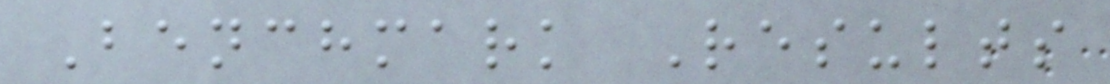Benchmark Results
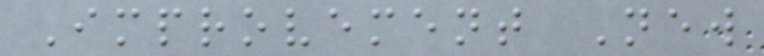Improvement New
